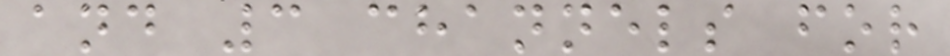and 3 channels for
